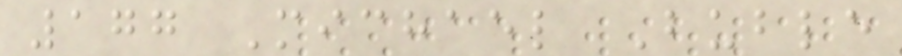177 Michael Buble
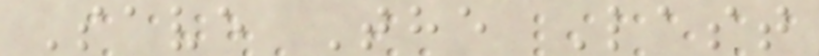Save The Last
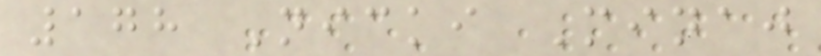178 Nicki Minaj
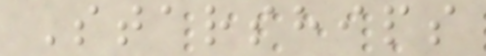Starships
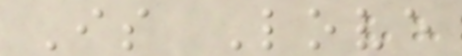Is Love
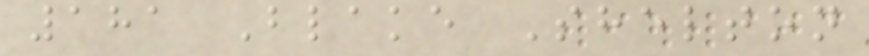181 Blake Shelton
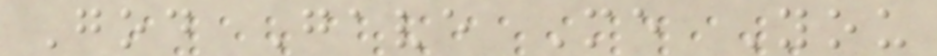God Gave Me You
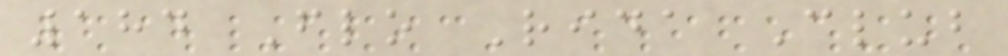184 Flo Rida Club
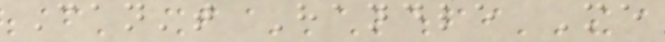Can't Handle Me
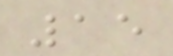15
